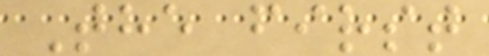The first
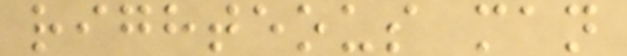righteous man
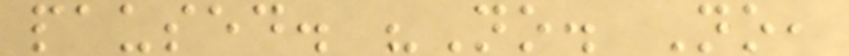paused. "No. No,
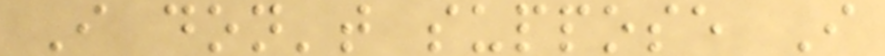I don't suppose I
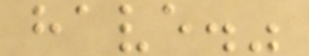have."
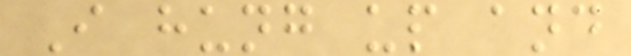I hung up and
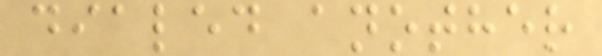dialed another
